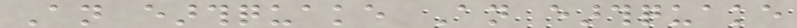An earthquake An earthquake
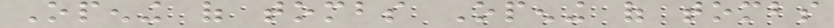Opening of tombs Opening of tombs
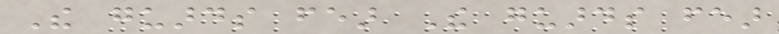The guards fear The guards fear
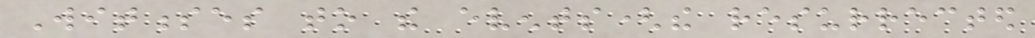Witnesses to the events(the resurrected
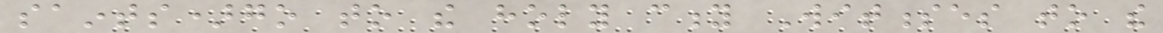saints)go to the holy city Witnesses to the
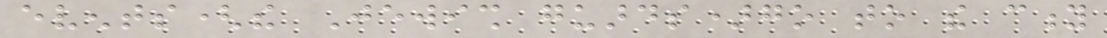events(the Jewish guards)go to the city
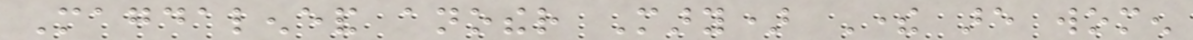Magdaleneand another Mary) There are women
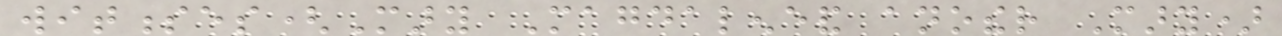witnesses(Mary Magdaleneand another Mary)
